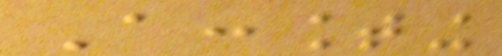Accounting
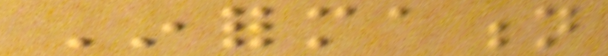Information
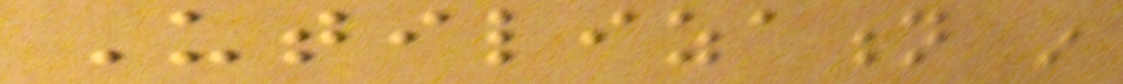Utilization in
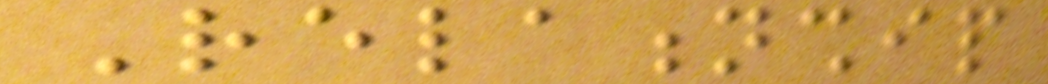Relationship
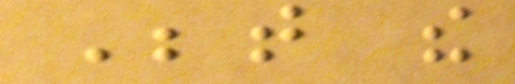Between the
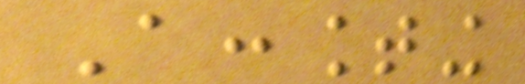Accounting
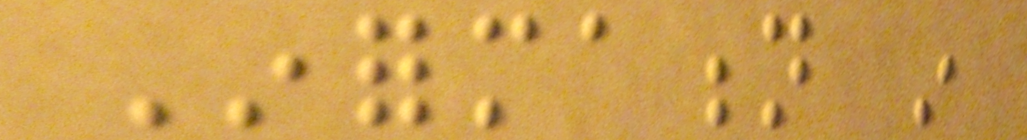Information in
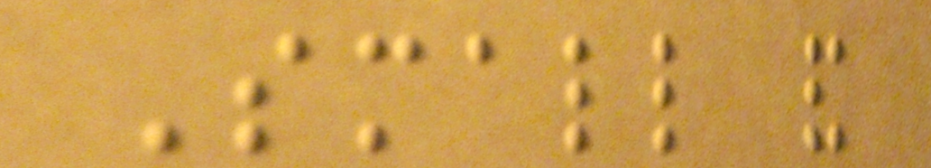Small and
